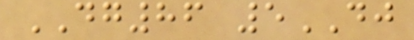DG86 5DJ
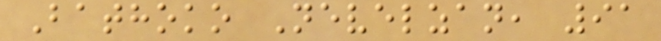Bathoko Nevelzan, 91
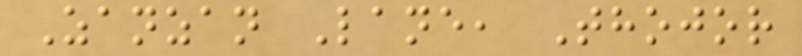Zanzan Lane, Thojor
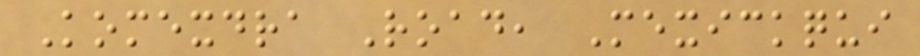Komexdra Road, Mexickqui
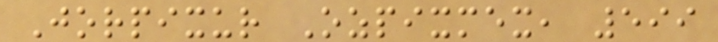Jorpixur Ozpixmex, 599
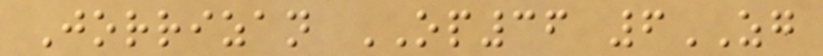Jorrizan OP36 6ZG
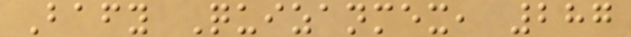Bafy Quizanmex, 287
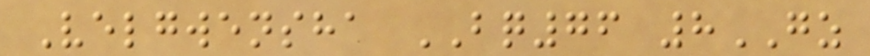Velgwensha BQ76 8GZ
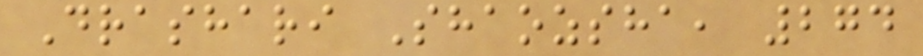Drashari Shaozsha, 274
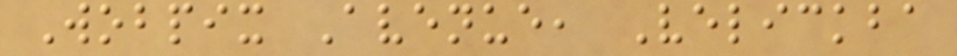Wobpix Avenue, Velickba
